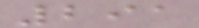291
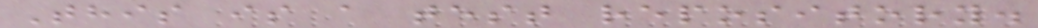This is a test repository.
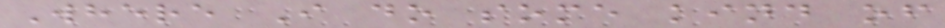Where I do some kind of
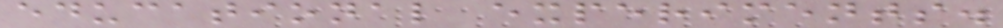educational experiments.
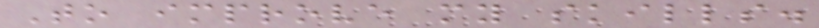To improve my skills.
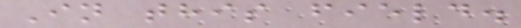In this field.
